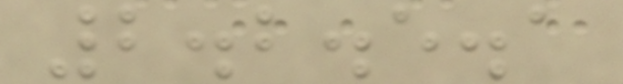2.2.5.1
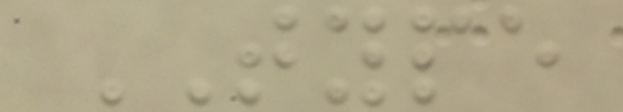TYPE
